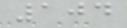104
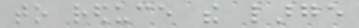to reduce the large
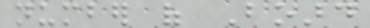number of Board
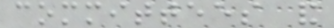committees and
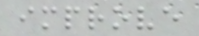improve
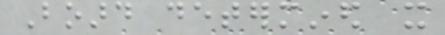Board determined it
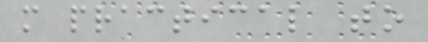more practical to
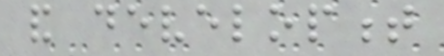and development
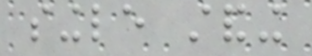single standing
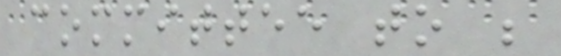committee to be
